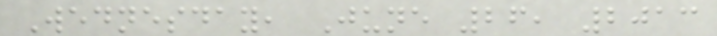Wednesday, June 26, 2013
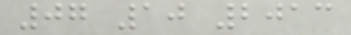07 10 2013
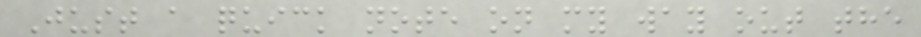Just a quick note on my way out the
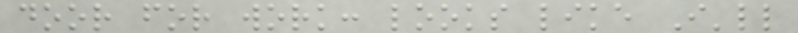door for work: looks like I'll
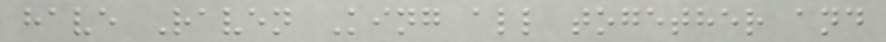have Raven King all together and
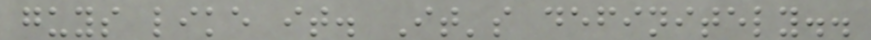guys like it. It's definitely..
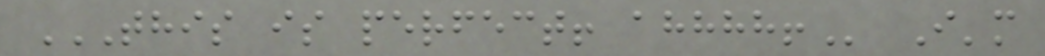THIS IS PERFECT! AHHHH! I'm
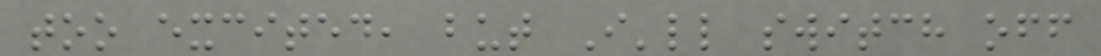too excited, but I'll switch off
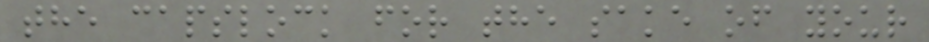the capslock for the sake of your
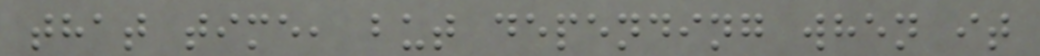that time, but depending when it
